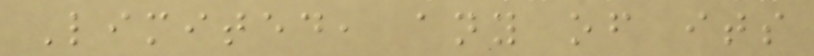Limited, any of its
